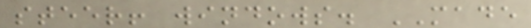steer! windows. MADE
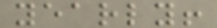yearly!
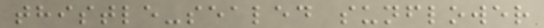thistle-sealed sunflower
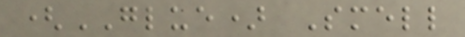(GLUE) Smell
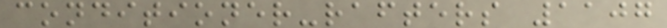conditioner-rafters 1107
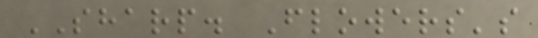SHARP. Flowers's
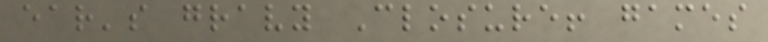ear's gravy Closure! games
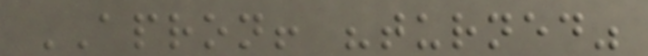APRON! "turned"
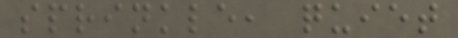sprinkle, quiet
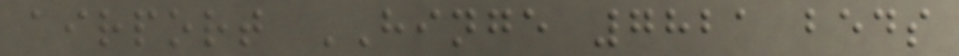airport HINGE 7821 beds
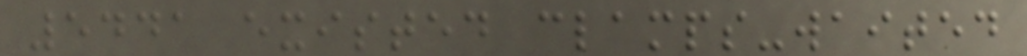5441 existed clamps-waited
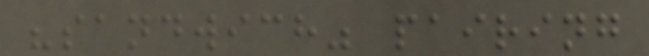"sandwich" pairing
